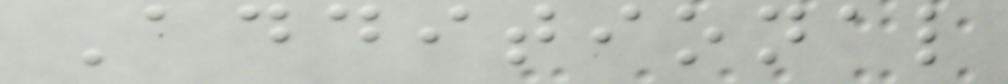Additional
